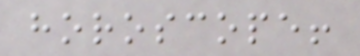horoscope!
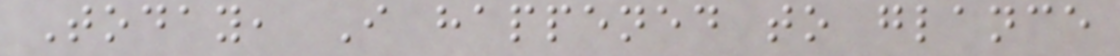Today, I happened to glance
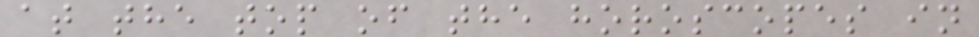at the top of the horoscopes in
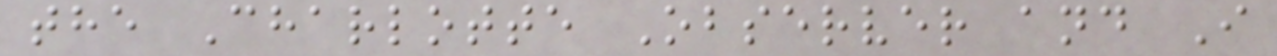the Charlotte Observer and I
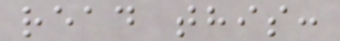read this:
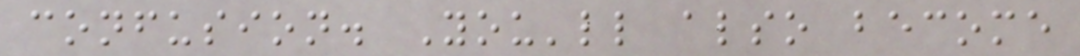confusion. You'll also become
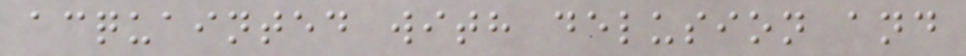acquainted with delusion and
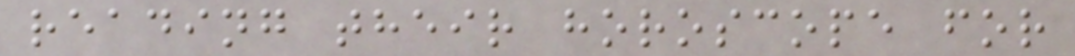reading their horoscope for
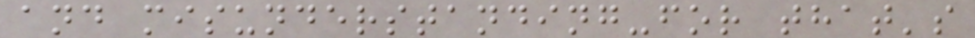and misunderstanding-for that's
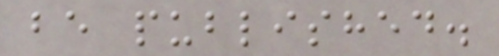be published.
